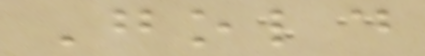Gold
